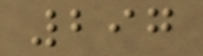297
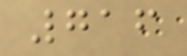716
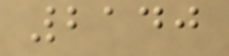2140
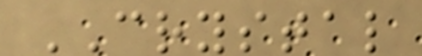CRYSTAL
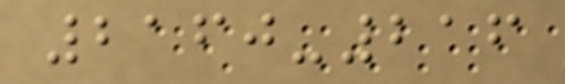2160-216
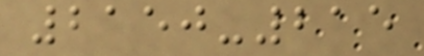2150-215
